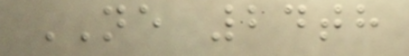NE 24th
